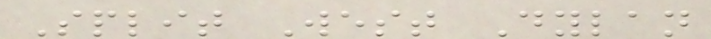Split West Dylan
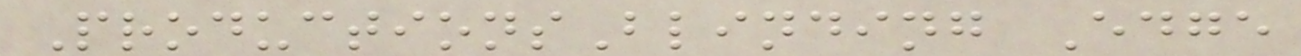ProductionsBlinding Edge
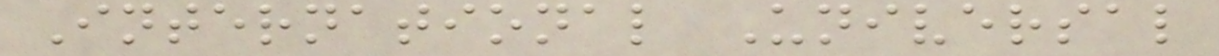International Universal
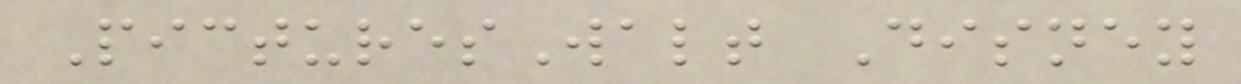PicturesWalt Disney
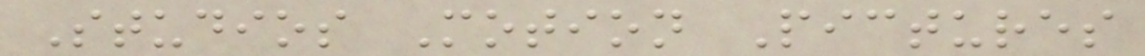Studios Motion Pictures
